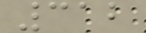312
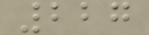227
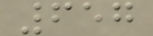657
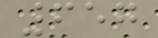657
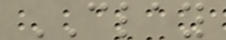CLAY
